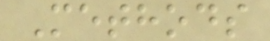Methods
